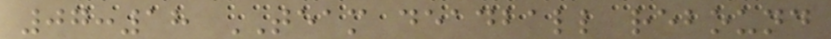07:18 TEAM deadball rebound
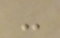-
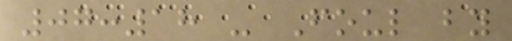07:18 - Foul by
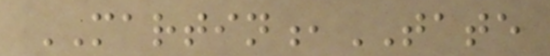MARTIN,TATE
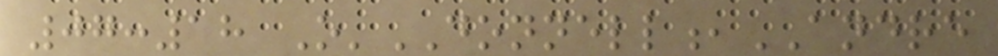07:18 O'DONNELL,ANDRE
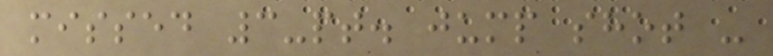missed 3-pt. jump shot -
